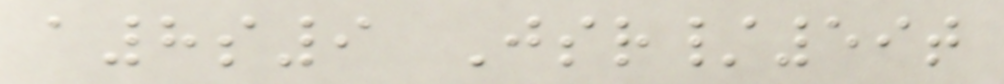a8s9 Jsr/59t
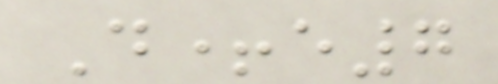D+e7
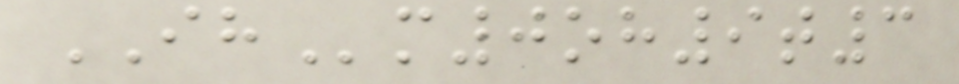IHm0oh9t3
